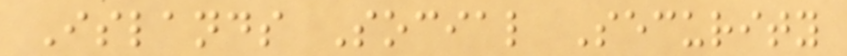Islands Social Security
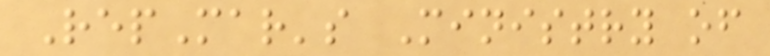RepMar's Ministry of
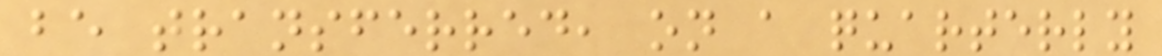be transferred, on a quarterly
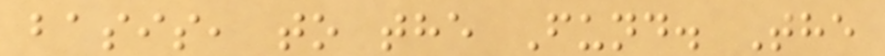basis, to the Fund. The
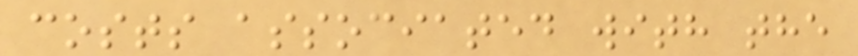costs associated with the
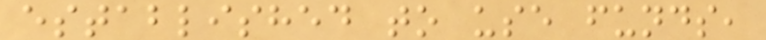established to use funds,
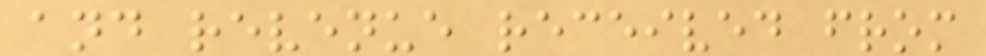and revenue received from
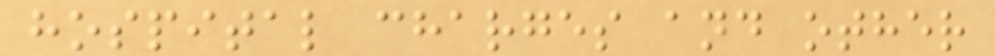hospital charges and other
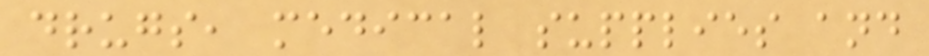drugs, medical supplies and
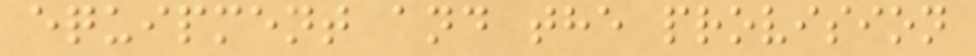equipment and the provision
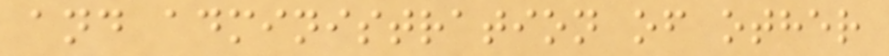and administration of other
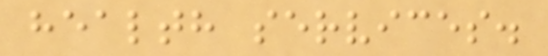health services.
